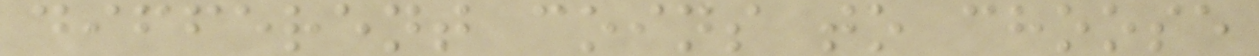different coins to choose
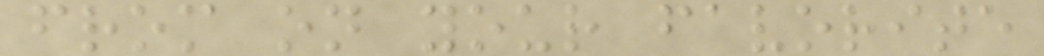from on your favorite
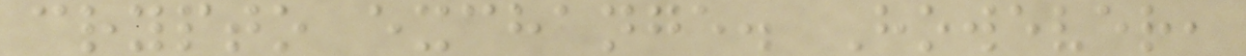crypto exchange. However,
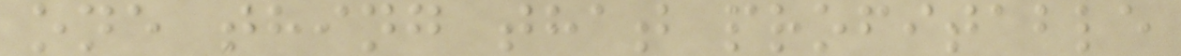one thing that profitable
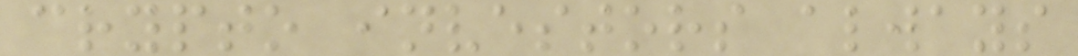crypto investors always
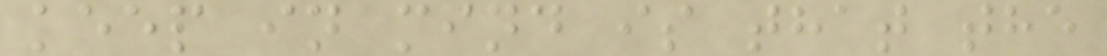keep in mind is that the
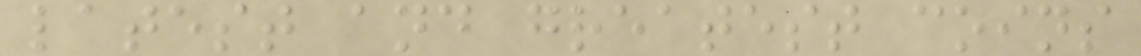latest and greatest coins
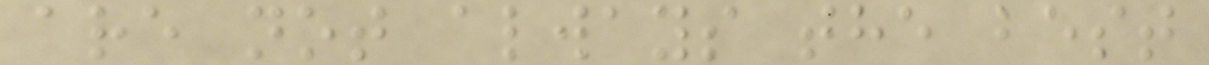are not always the best
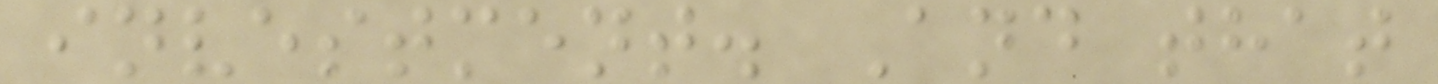investment. And that
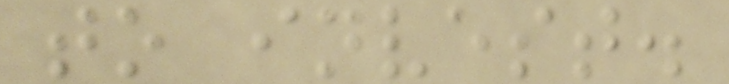to invest.
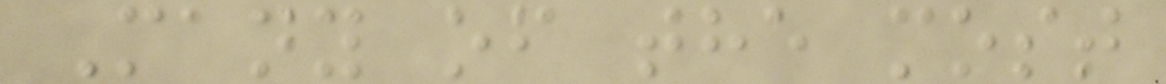Many of the most
